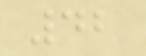42
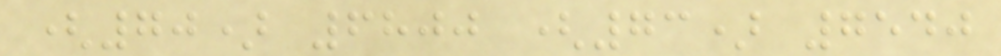(70) 6800 (73) 7540
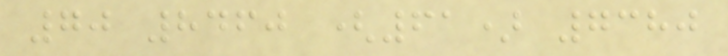70 8460 (61) 7380
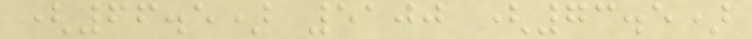(66.5) 5100 (73.5)
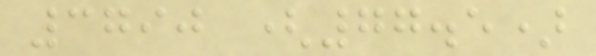3790 (77.5)
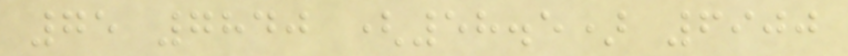75 7840 (58.5) 6900
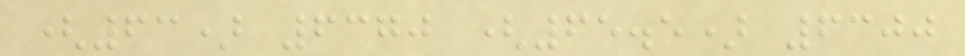(63) 6370 (65.5) 6300
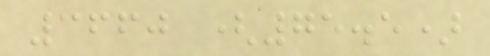3660 (75.5)
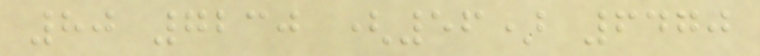80 7230 (56) 6470
